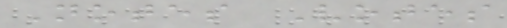Notes Votes
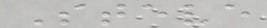Steve
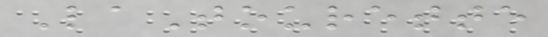LaTourette
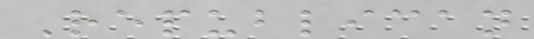Republican
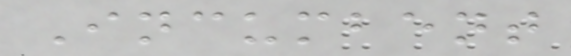Incumbent
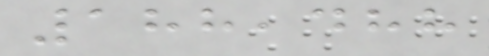188,488
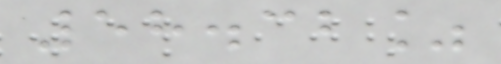58.32%
